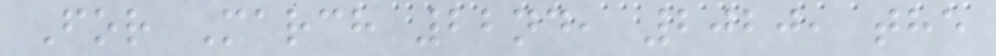For March 22nd, 2020, the
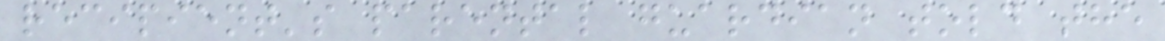recipient's parental guardian told the
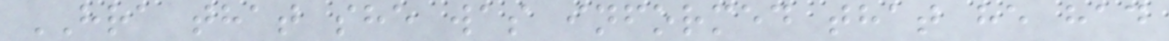HRA that she was informed that he had
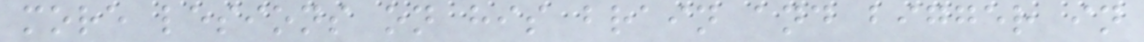more lesions on his brain and bigger in
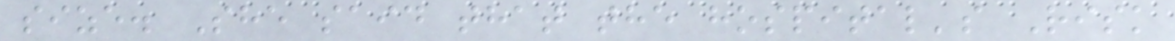size. She said that the hospital's Risk
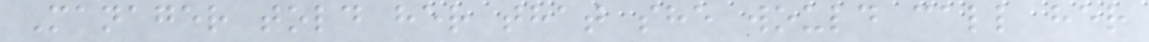Manager told her that she would call her
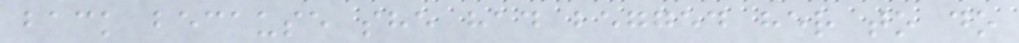back because she had begged her to do
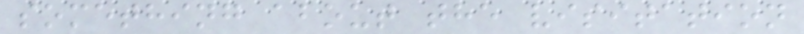something about the visitation
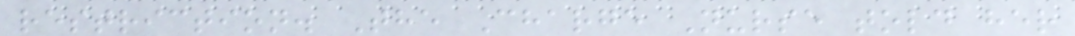restriction. The Charge Nurse told her
